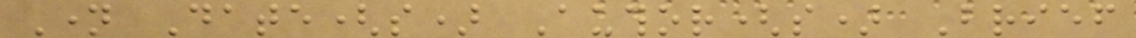Name Date(s) Author(s) Brief
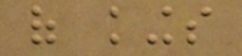of kings
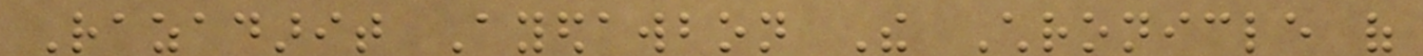Razadarit Ayedawbon The Chronicle of
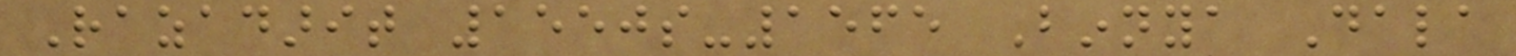Razadarit 1550s-1565 Binnya Dala
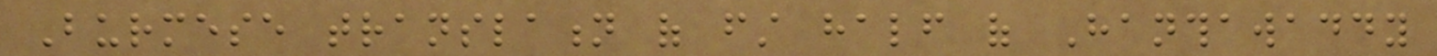Burmese translation of first half of Hanthawaddy
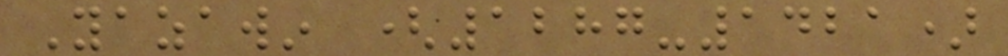Yazawin (1287-1421)
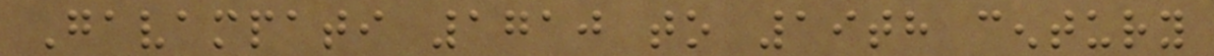Gavampati 1710 to 19th century
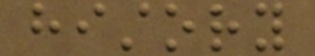history
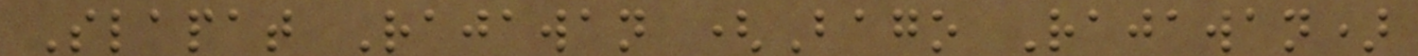Slapat Rajawan (Bago Rajawan)
